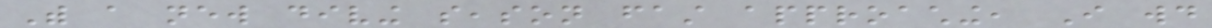With a new diving season fast approaching, I would
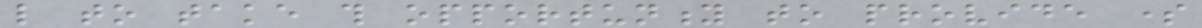like to take this opportunity to provide some
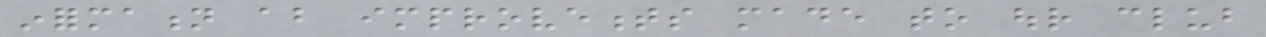information about improvements made to our club
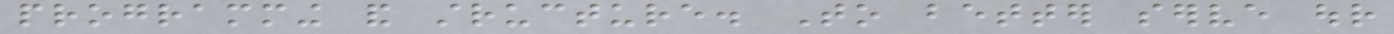programming and structure. To better serve our
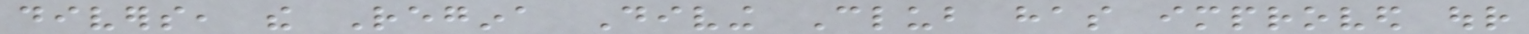divers, the Regina Diving Club has improved our
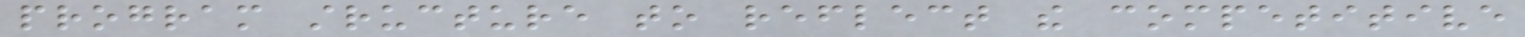program structure to reflect the competitive
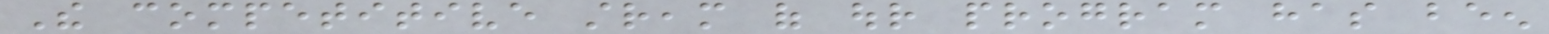The competitive stream of our program has been
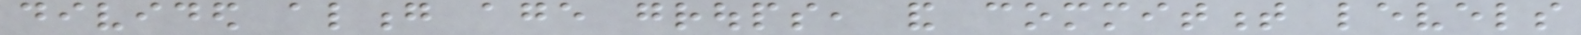divided along age groups, and commitment levels
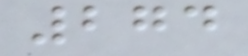274
